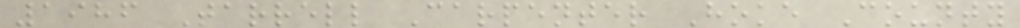1986 Tarrell Carpenter Hoke County
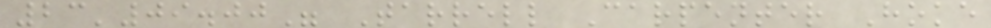23'09.00" Tarrell Carpenter Hoke
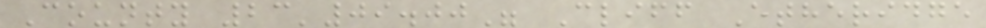County 23'09.00" Cliff Etheridge
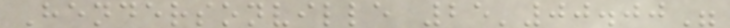Hendersonville 25'00.00"
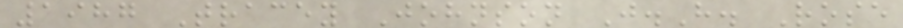1987 Tracey Johnson J.H. Rose
